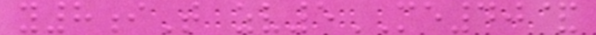y8iT zv5ME40&
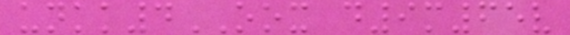unkk4OOX d9m65v
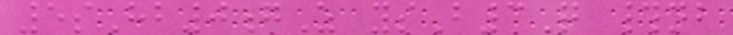5sHb0gZ ysB3Q #nb
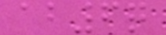ab6q
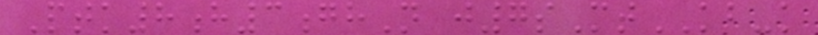Ptk8h3ghN j7sMtKB-k
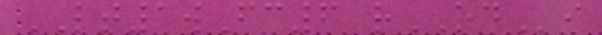LT1wFc6 rODi
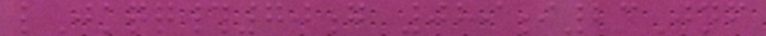lJkqq#70g 089i23Jnf
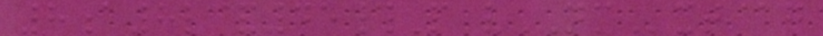8a8l&45#P vNMxt@g
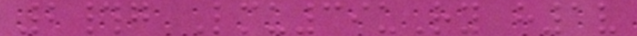2#g Lmu39uRy h1v
